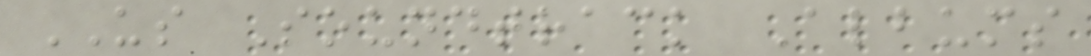US Soundtrack Albums
